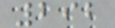292
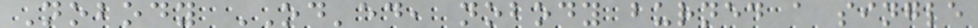Nobody OD'ed, nobody burned a single
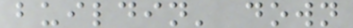buildin' down
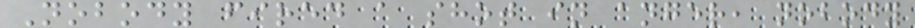Nobody fired a shot in anger, nobody
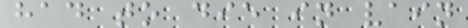had to die in vain
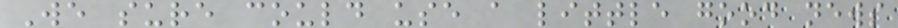We sure could use a little good news
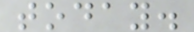today.
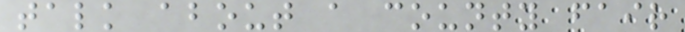talk about a county fair
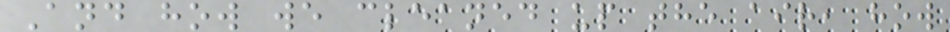And how we cleaned up the air, how
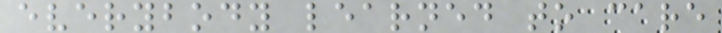everybody learned to care
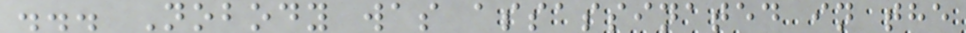... Nobody was assassinated in the
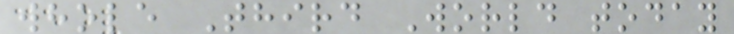whole Third World today
